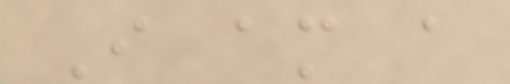I am a
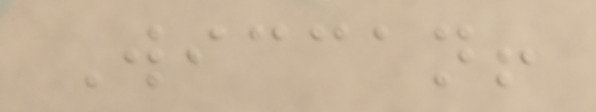Wiccan!
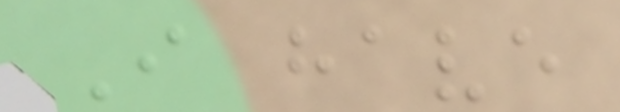I have
